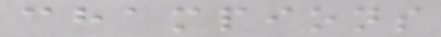champions
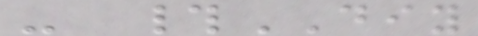- #DIY
